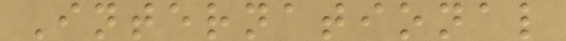International
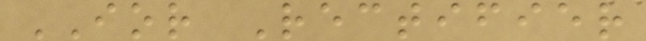IOR Rectifier
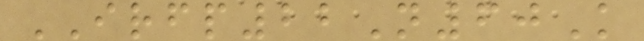IRFP22N60K
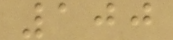100
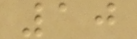10
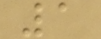1
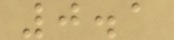0.1
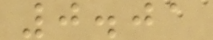0.01
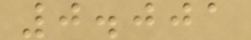0.001
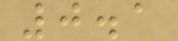0.1
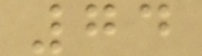74
